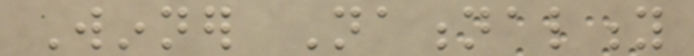Winner Nationality
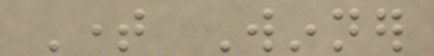Time Winner
